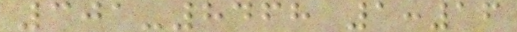301-8468 1:16
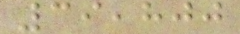39,800
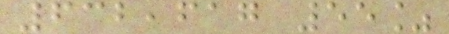632,617 55%
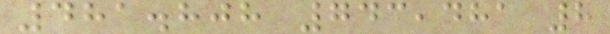481.808 743,481 8
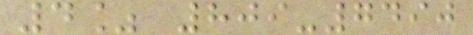4% 809-7490
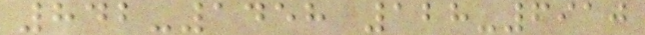842-1458 128-6910
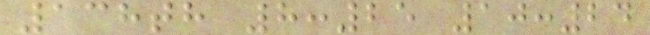138th 8:25 10:24
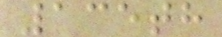135th
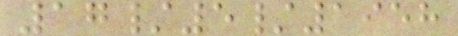17/5/1958
